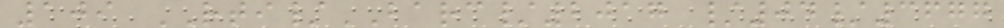109 RTI/BARC/2017 /04/3677
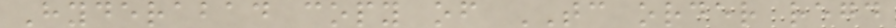Hyderabad copy of TC order regd
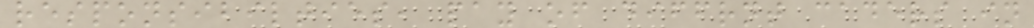responsibilties, pay of diffrnt caders in
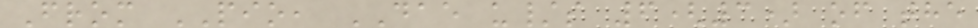From PIO, DAE u/s 6(3) of the
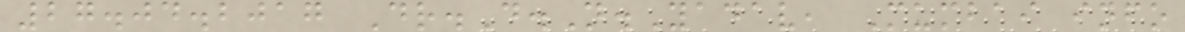27.04.2017 Dr.D.N.Yadav, Mumbai info
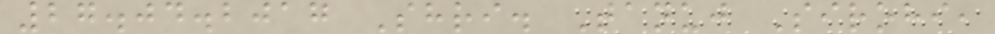27.04.2017 Shri. Tanuj Sirohi,
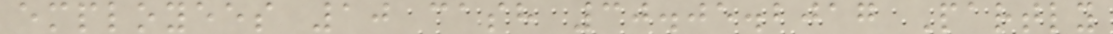employees 10 cash 30.05.2017 Partly
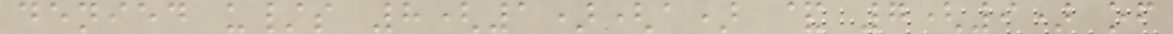denied u/s 8(1)(a) & 7(9) of
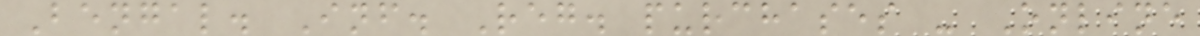Bengal. Inf. Reg. purchases - Online
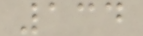134
